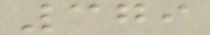379
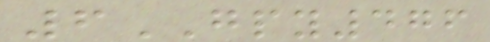6GPY476
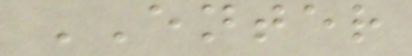ENTER
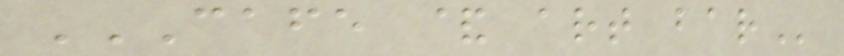CAFE & ART BAR
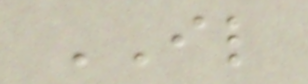IL
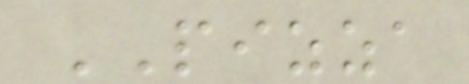PIZZA
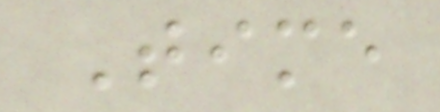Time
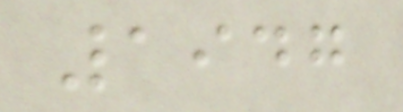1947
